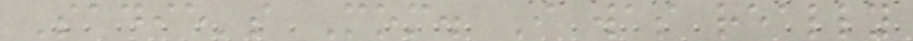Sadie's Mom. I was really
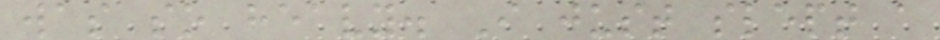was so heavy. I just slept a
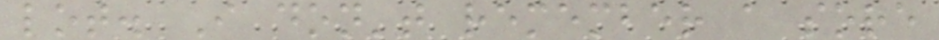lot. I don't remember a sore
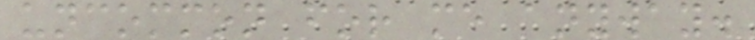uncommon for me anyway.
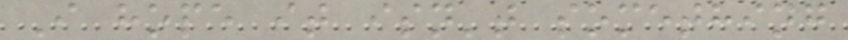I hope it isn't something
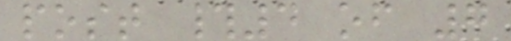post #4 of 7
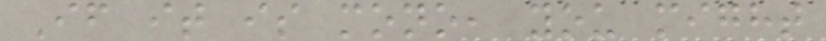If it is mono, you might
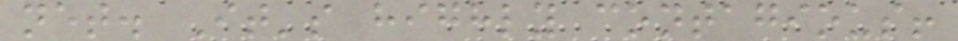net. It's highly contagious!
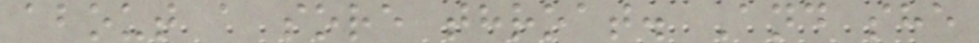about a sore throat. And she
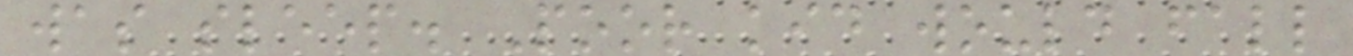was sleep. Poor kid would fall
